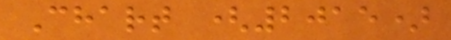Chart (2015)
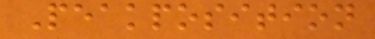Peakposition
